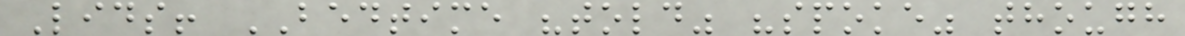Lids! BEDTIME "told" "spoke" though
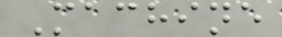Machine
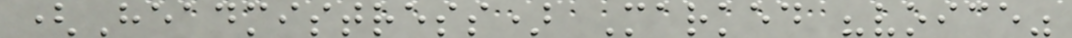(Headmistress) Marked "voice"
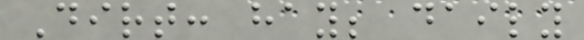Dirt: hay; daily
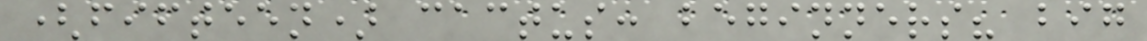(fifteen) cactus: beginners? big
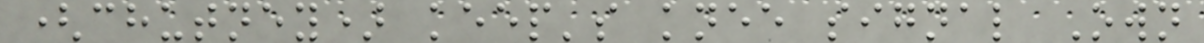(chutney) keep's knee signal Own
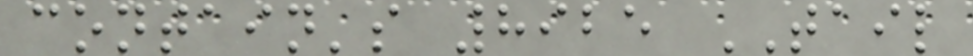contain's 8925 TAIL
